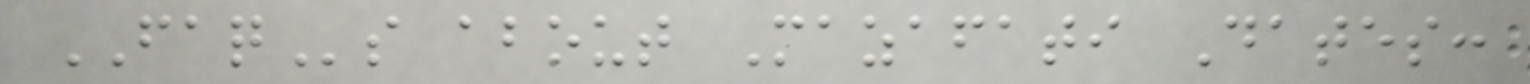FAQs about Mazafati Dates:
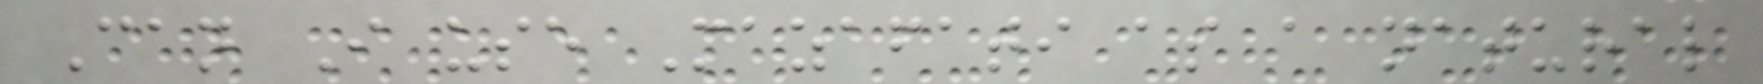Can I use Mazafati as a natural
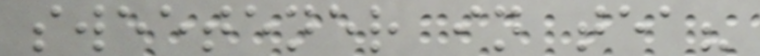sweetener in tea?
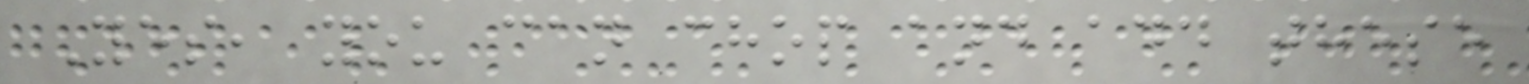Yes, you can chop and add these
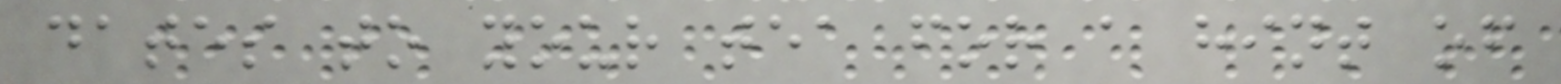dates to your tea for a hint of
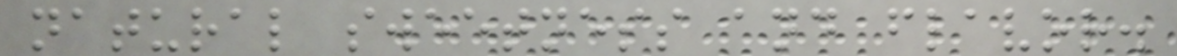natural sweetness and flavor.
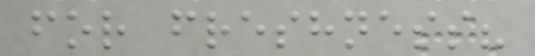for freshness?
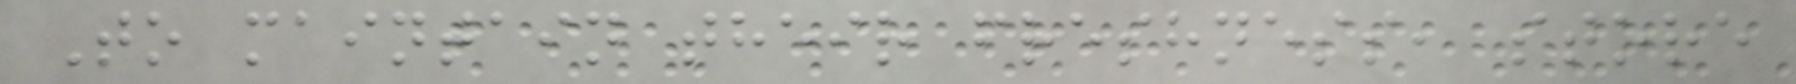To maintain their freshness, store
